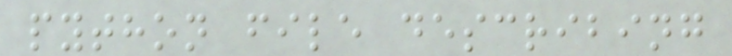python file describing
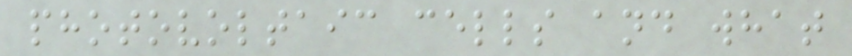photovoltaic cells and what
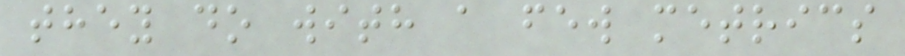they do with a few metrics
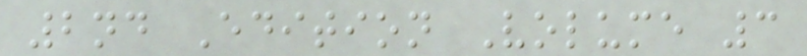2nd Edition Volume 3
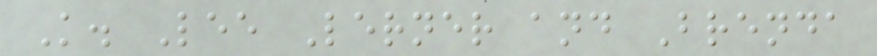K. Lee Lerner and Brenda
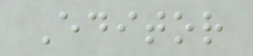Editor
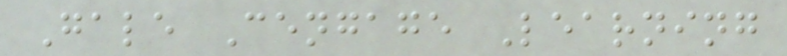Gale Cengage Learning
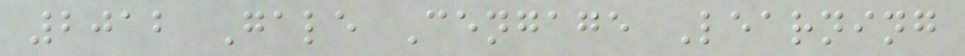2012 Gale Cengage Learning
